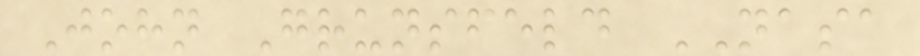John Grunsfeld NASA
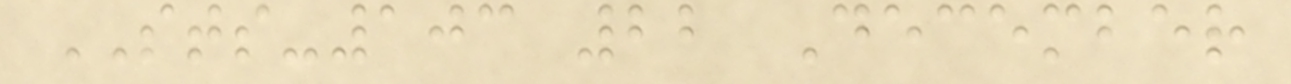STS-103 22 December
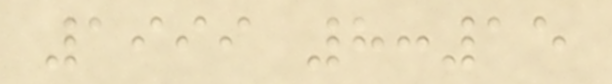1999 8:15
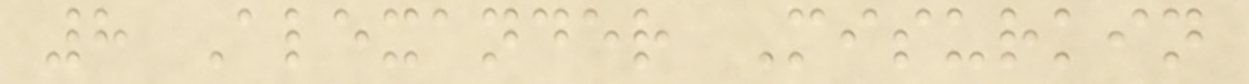8 Alexander Misurkin
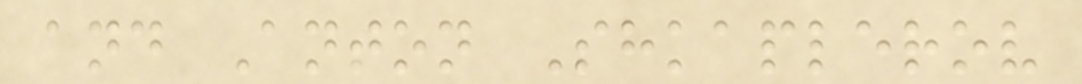and Anton Shkaplerov
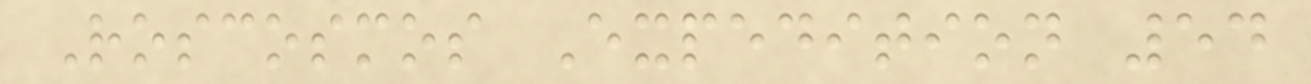Roscosmos Expedition 54
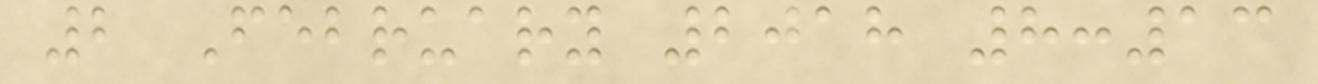2 February 2018 8:13
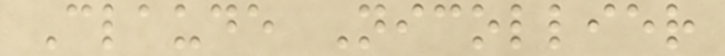Claude Nicollier
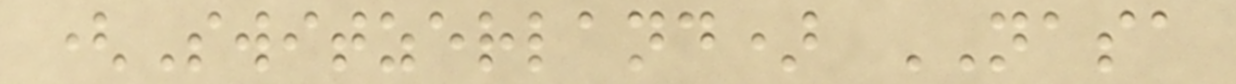(Switzerland) NASA
